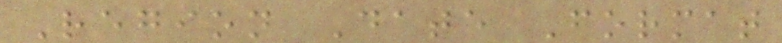Region Date Format
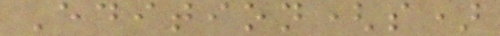Edition(s)
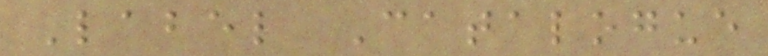Label Catalogue
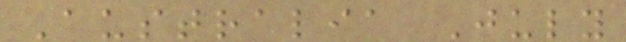Australia July
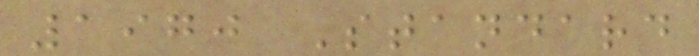1970 Standard
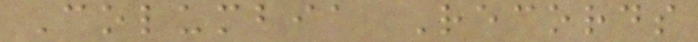Columbia Records
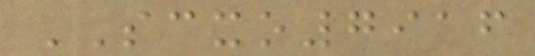SCXO7916
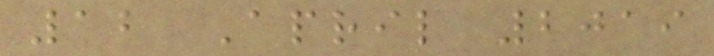12 April 2019
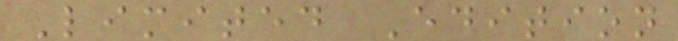Limited Edition
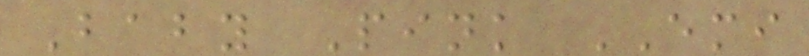Baby Pink EMI
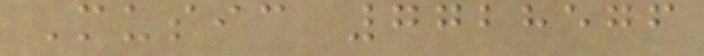Music 7728576
